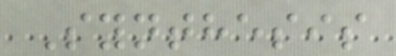Synthesis
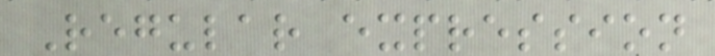Regular expression
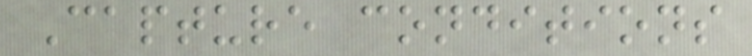Capture conditions
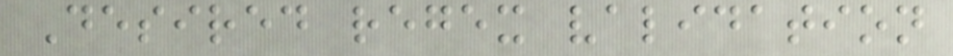Desired regex validation
